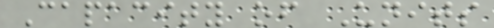Capacity of Units
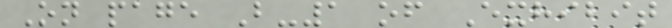On page B-1 of Exhibit
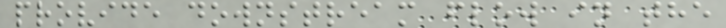provide downstream flow in the
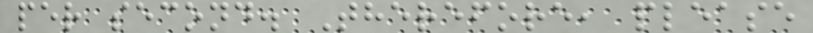per second. Therefore, please
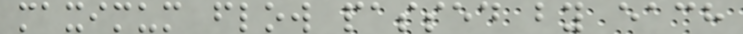maximum flow passed by each
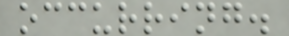occurring.
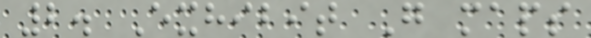2. Exhibit G maps
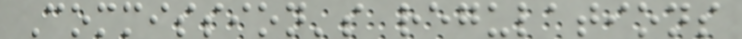Commission's regulations
